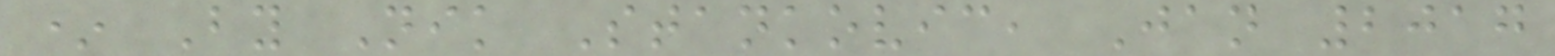* By Nik Stankovic, Jan 2017
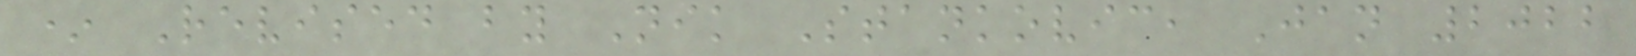* Revised by Nik Stankovic, Jan 2022
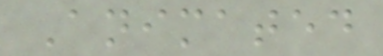Animated
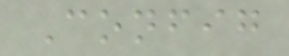Config
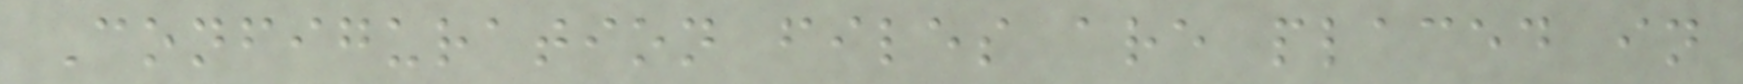Configuration files are placed in
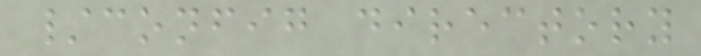/config directory
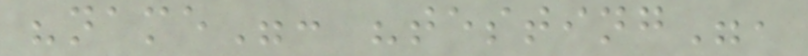"name": "testing",
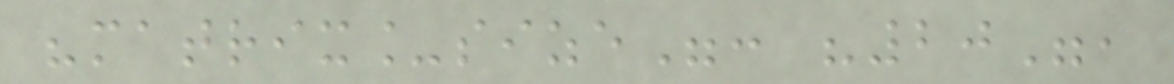"matrix_size": "20",
